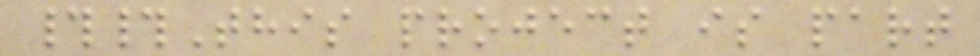##This project is part
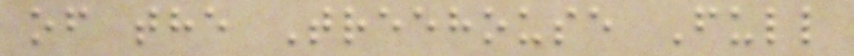of the Treehouse Full
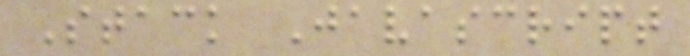Stack Javascript
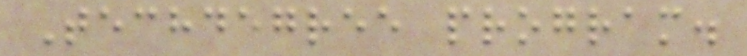Techdegree program.
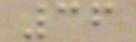36
